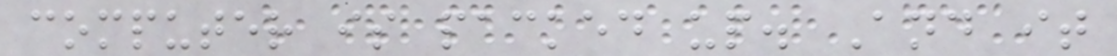computer is packed up. And it
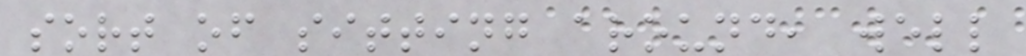sort of sitting around, well
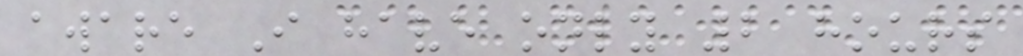aware I have only 2 hours
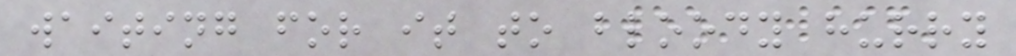waiting for it to bloody hurry
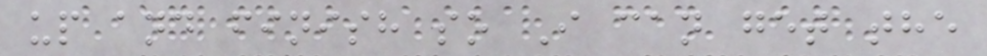up and finish so I can get the
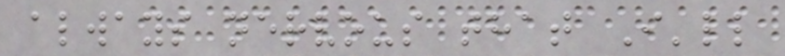always nervous that I'll
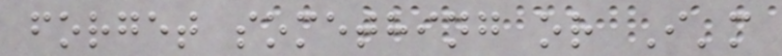forget something or I'm
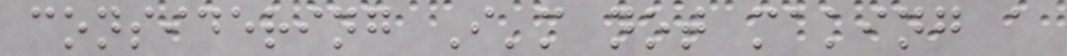considering I'm not making a
